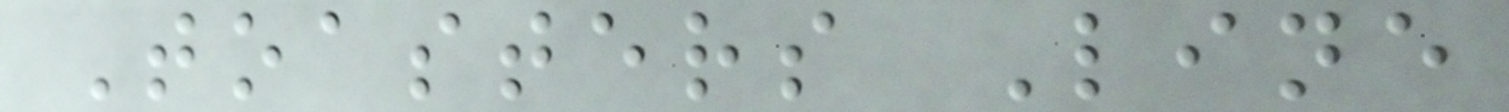Toasters Line
